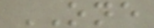ONE
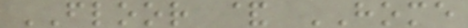FLOOR & HOME
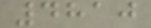4810
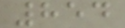854
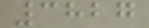3827
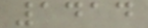1414
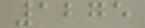1275
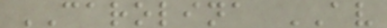CAROLINA AV
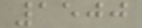1500
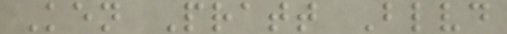Ken Pratt Blvd
